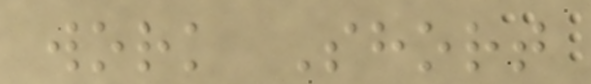work Short
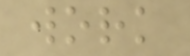work
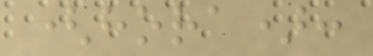(hora):
